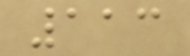113
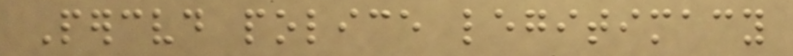Perceived police legitimacy
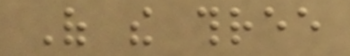Of the three
